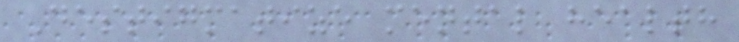Destigmatize mental health
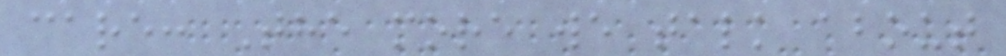care: The more we talk about
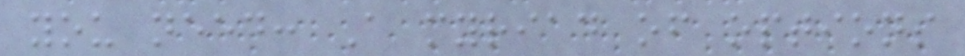you need: A myriad of options
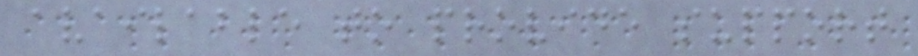available to provide support
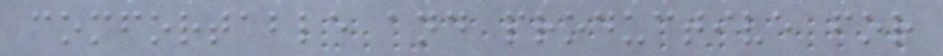comfortable and productive for
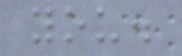you.
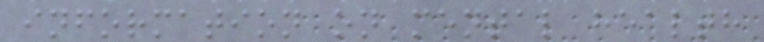information on mental health
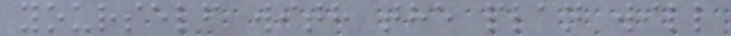yourself with the plan will
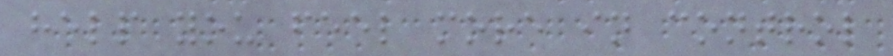help you feel more in control
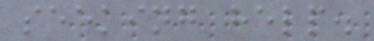seeking help.
